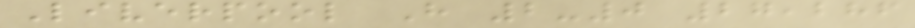Liverpool H 2-0 27,286
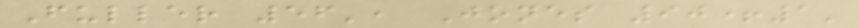Fuller 56', Jones 90+1'
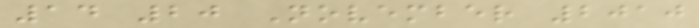14 20 November 2010
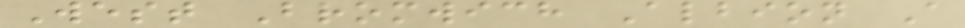West Bromwich Albion A
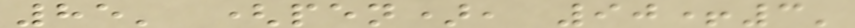85' (pen), 90+3'
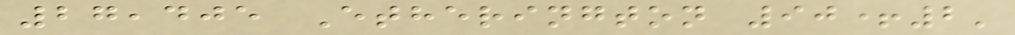27,405 Etherington 90+2'
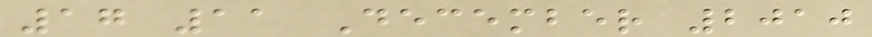17 11 December 2010
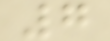7
